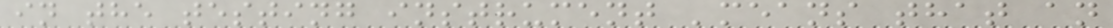in the testing instrument 'means that an
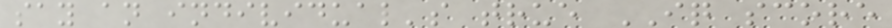say an individual's true IQ score
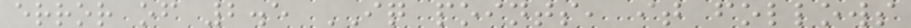error of 2.5 IQ points, it follows
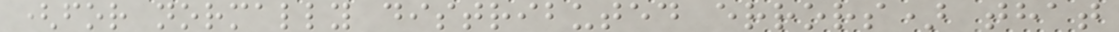(for normally distributed errors) that
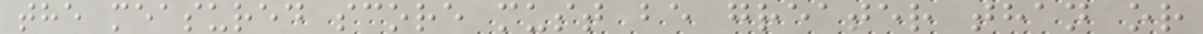the measured score must be greater than or
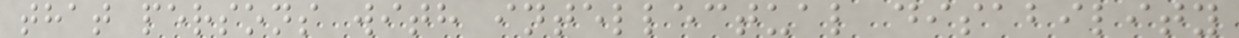that persons with intellectual disability
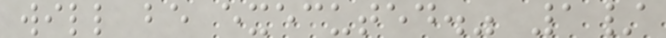will be executed." 1/
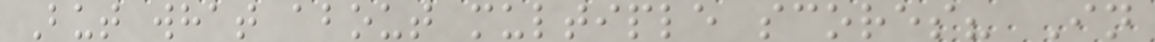But what about multiple scores? In
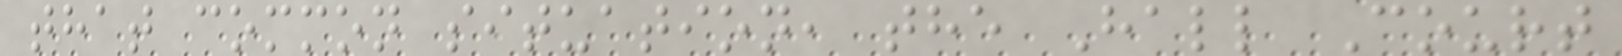that common situation, the Hall Court
